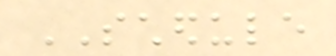SCHEDULE
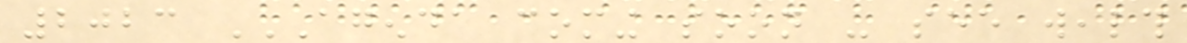2023 AGENDA COMING SOON - SEE WEALTH
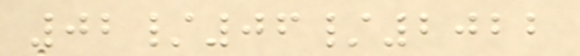02/06/2022
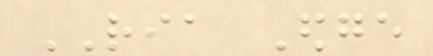RIA Edge
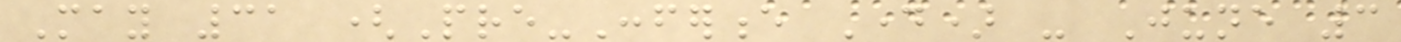May 31 (Pre-Conference Day) - June 3
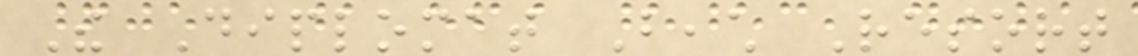The Diplomat Beach Resort
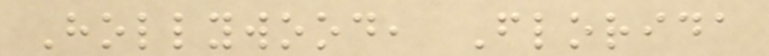Hollywood, Florida
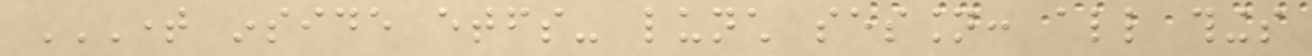TIME INSIDE ETFS- LUNCH SESSION: ALL THINGS
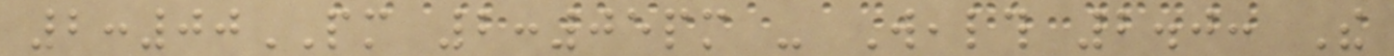2:00PM 2:05pm - Wealth 2.0: The
